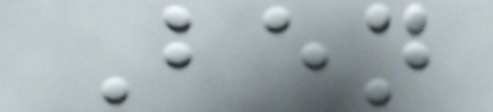Ben
